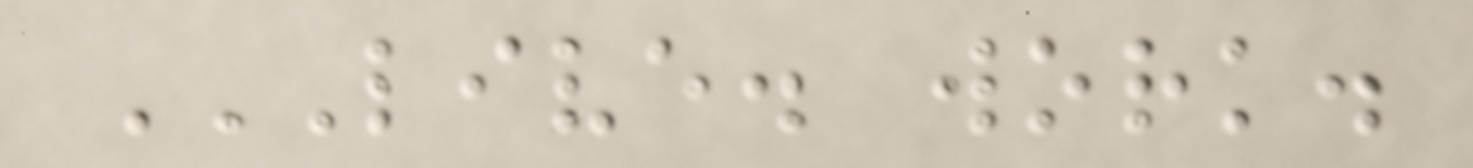LIVE. WORK.
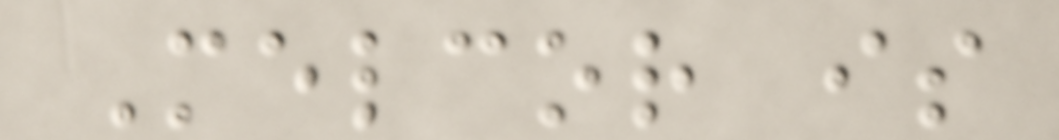Melcor is
